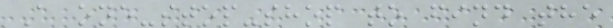A one-stop-shop to find the
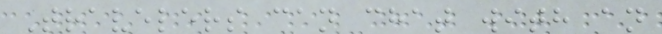Travelers can chat with an
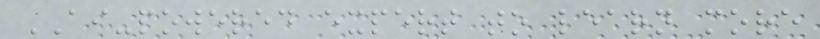AI-powered expert to learn more
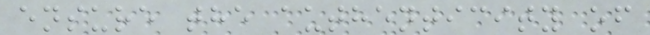ensure the authenticity of
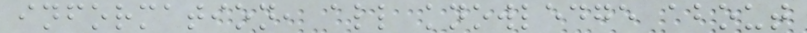information, all knowledge about
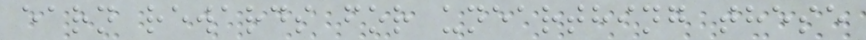earn rewards for unearthing these
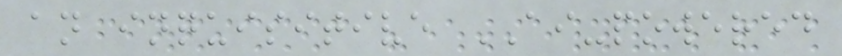an inquisitive AI-powered
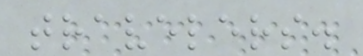travelers.
